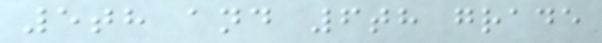5th and 6th grade
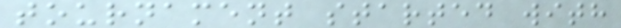tournament started with
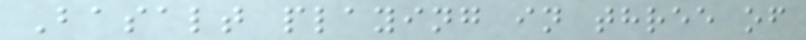Basalt playing in three of
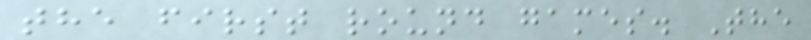the first round games. The
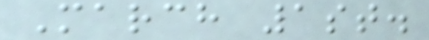March 1st.
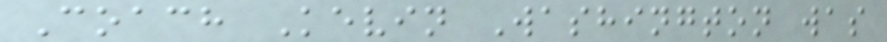Coach Kevin Washington was
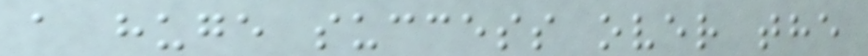a huge success over the
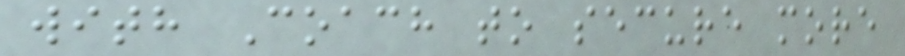with Coach to secure more
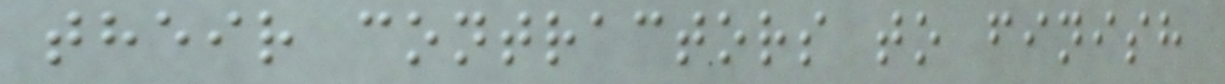their contractors to finish
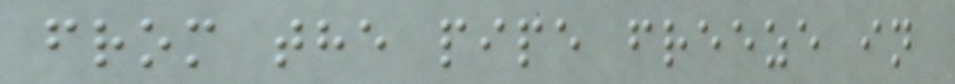from the pipe freeze in
